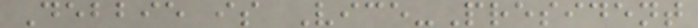Debbie is Vice-President
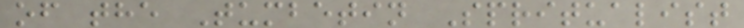of the Tumbetin Spritualist
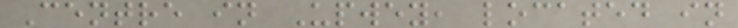Centre in Upwey, located in
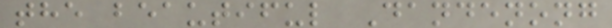the beautiful Dandenong
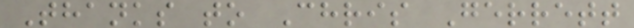Thanks to Chris Gerrett
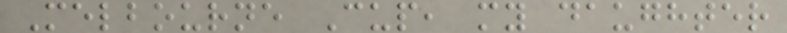Melbourne Cup, my daughter
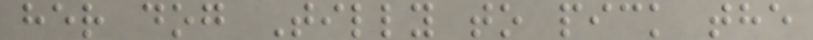her dog Tilly to pick the
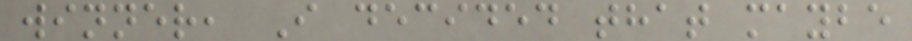winner, I decided that maybe
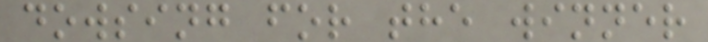dowsing for the winner
